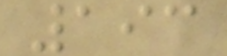193
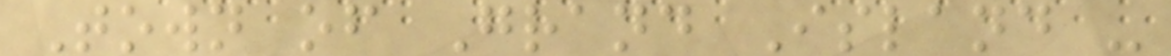Town of Grand Island -
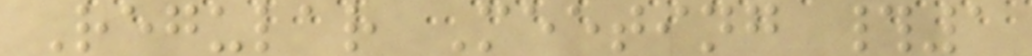Regular Meeting #1
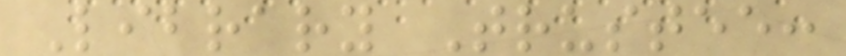Library Trustee:
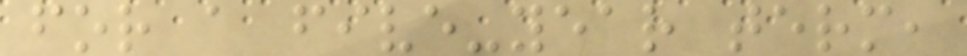for a five-year term,
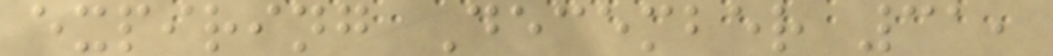expiring December 31,
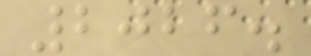2026.
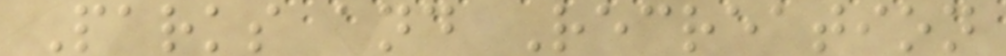Parks and Recreation
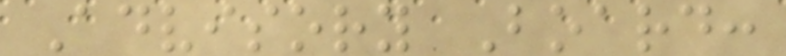Advisory Board:
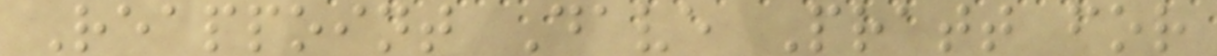Reappoint Dave Pratt for
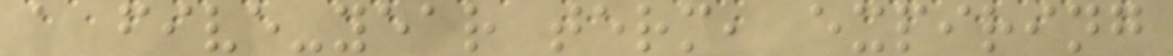a five-year term, expiring
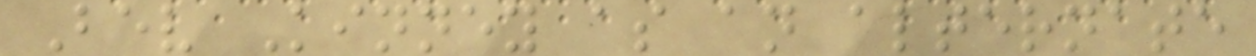Bev Kinney as an alternate
